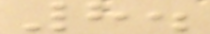8.
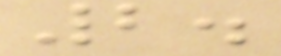2.
